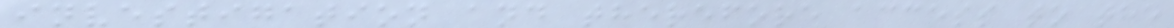investigation and therefore access to the
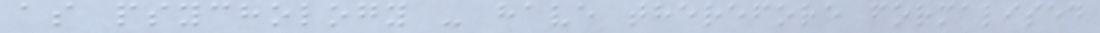as psychology - have therefore formalised
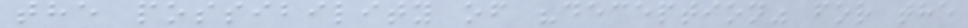the possibility of "deception" for the
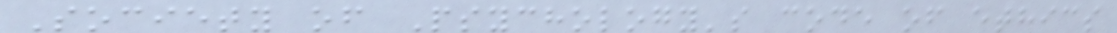Society of Psychology's code of ethics
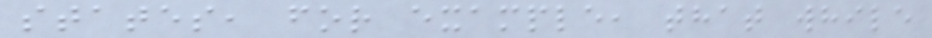states, for example, that while
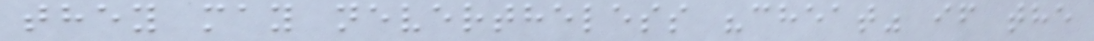they may nevertheless "cheat" if the
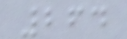264
